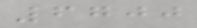6700
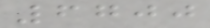6700
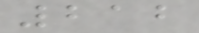212
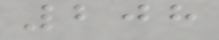208
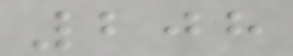208
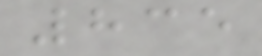835
